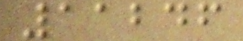11246
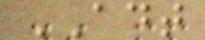ADT
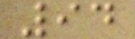94
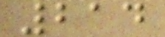214
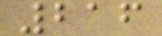216
